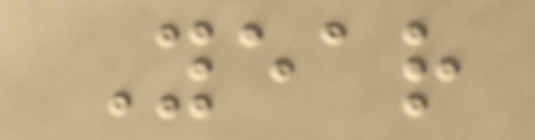Year
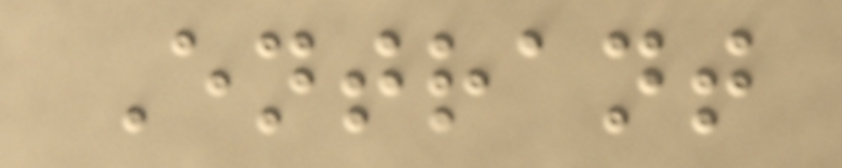Entrant
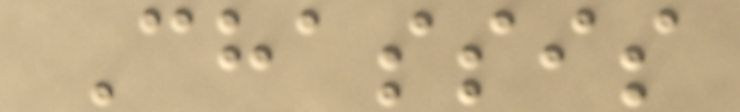Chassis
